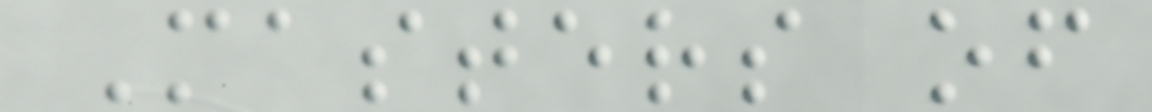Masters of
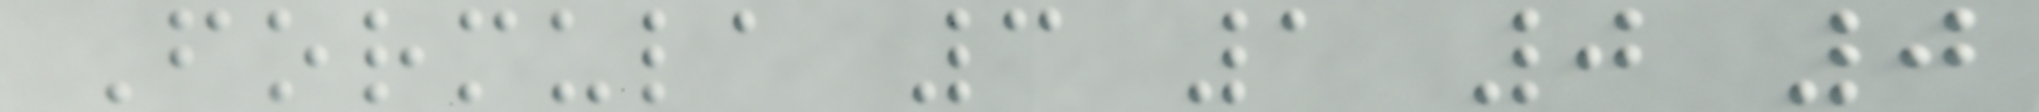Formula 3 1 0 0
